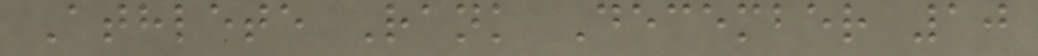Athlete Rank December 10
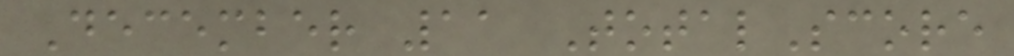December 11 TotalScore
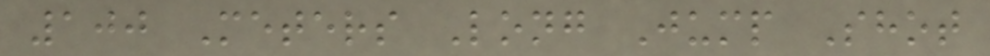100 Meters Long Jump Shot
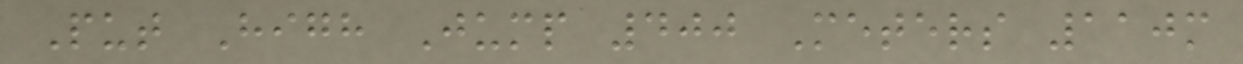Put High Jump 400 Meters 110m
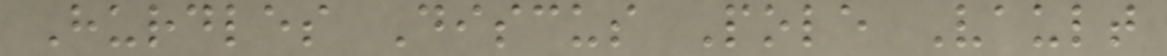Hurdles Discus Pole Vault
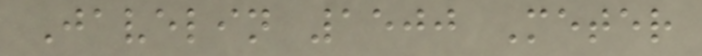Javelin 1500 Meter
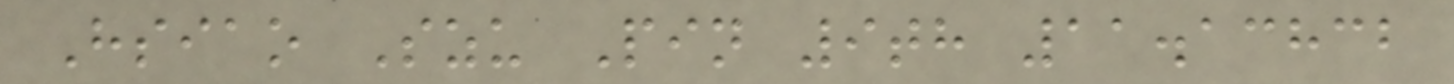Hsiao Szu Pin 9th 11.13832
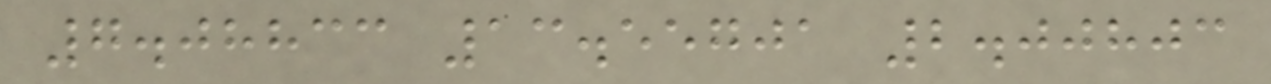7.08833 13.55701 2.00803
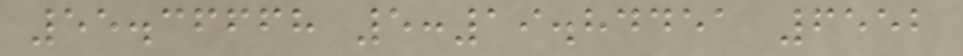55.36668 5:19.84451 6552
